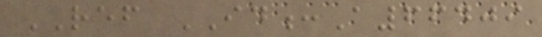REF ID:A66409
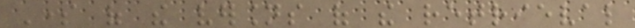Some of the versions of the retrieval
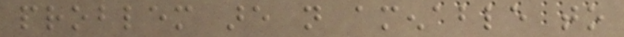problem are not amenable to
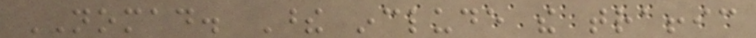NOMAD. These include the traffic
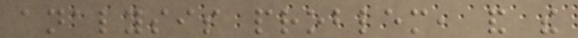analysis problem, and the
